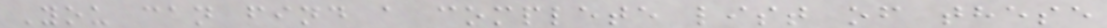You can find a complete list of these
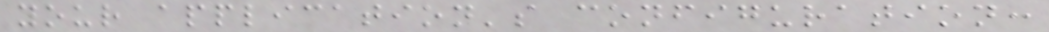your application's configuration:
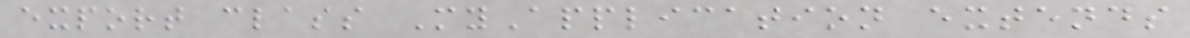export class MyApplication extends
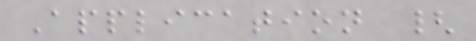Application {
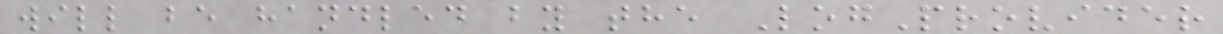will be handled by the LogProvider
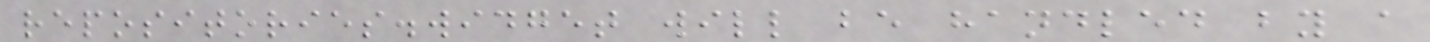repositories.widget will be handled by a
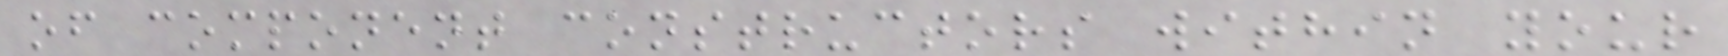of component constructors within your
